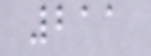211
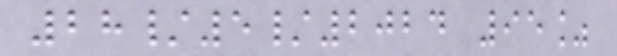28/5/2024 95%
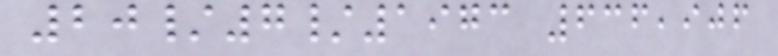20/7/1973 636,906
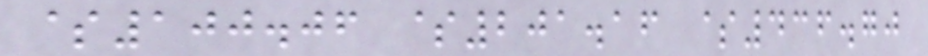$100.06 $201.16 $436.70
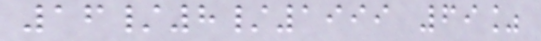16/8/1999 69%
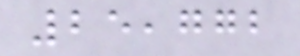25,772
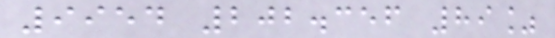9954 202.356 89%
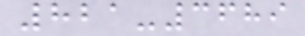821-3689
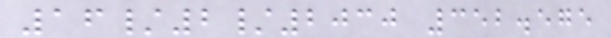16/2/2030 352.575
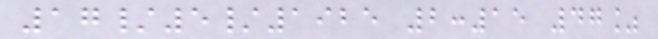17/5/1925 2:15 47%
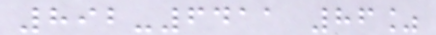892-6411 86%
